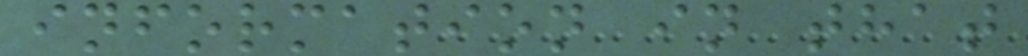information in that
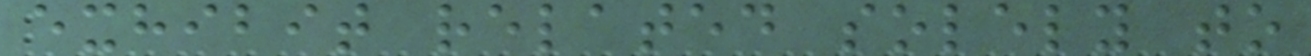exhibit related solely to
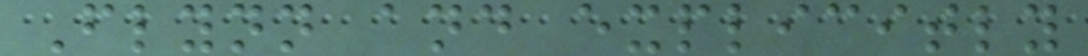Flynn and explicitly
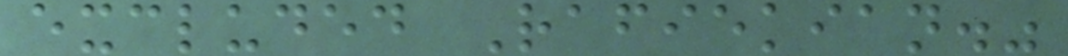excluded Rafiekian."
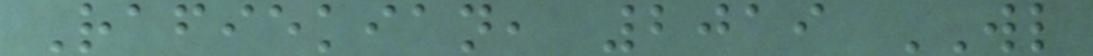Rafiekian, 2019 WL
